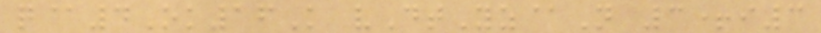q@4Ok16K vDtYz@N 3+i3
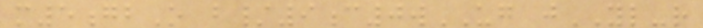m5gbO b/9c0wUG jYL-r
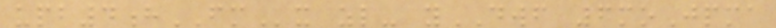upb4hFMx zl- yDWF 6moJpma
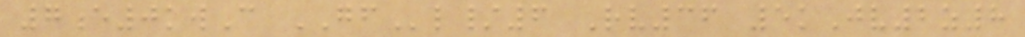7e0kwC GFl/6 Rv36 5kJv2z8
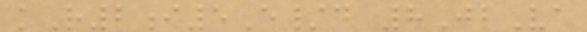kR2i5E/d 8JbVa
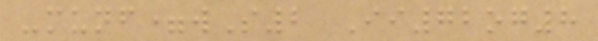-munf=wS2 Ii72og8
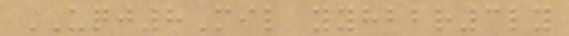UQJ8Mil yyhbbr3ly
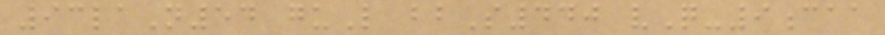93laN54 guL bbS440 vQ-9caa
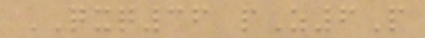QXQ36 pZ6P
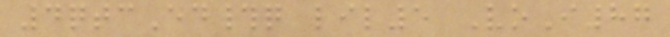4qtcEd#q lil5 VoI87
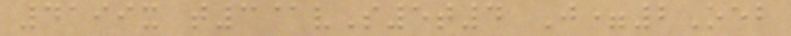4199x t3@vS5t4 J=2Oeb
